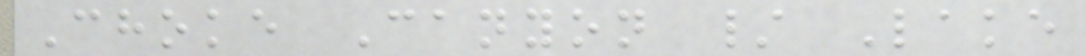Choke Canyon / Lake
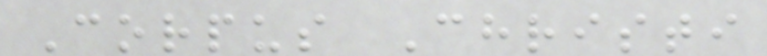Corpus Christi
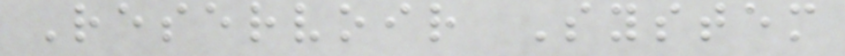Reservoir System
